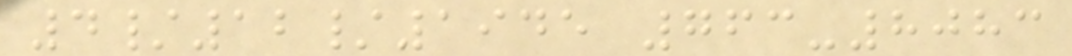4/12/1945 763-8083
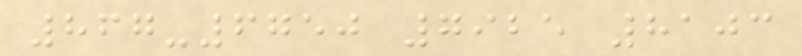867-6750 7925 8103
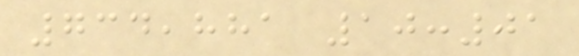734,881 10:01
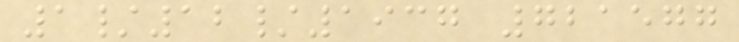1/12/1937 721577
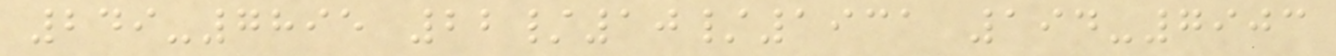249-7895 22/10/1931 194-7903
